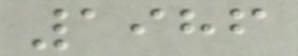1986
